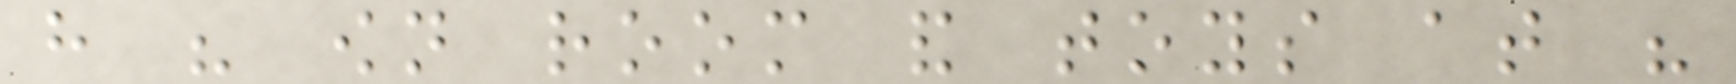have his own room and toys at his
